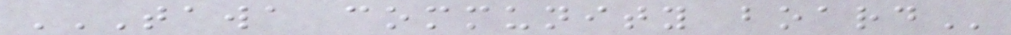TAWA COMMUNITY BOARD
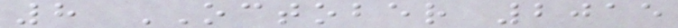8 OCTOBER 2015
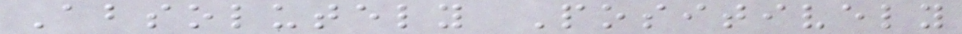Absolutely Positively
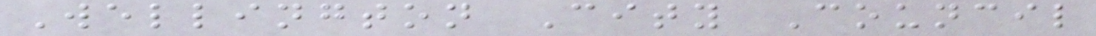Wellington City Council
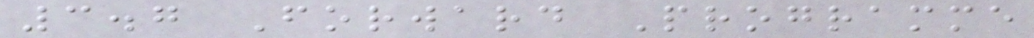3.7 Forward Programme
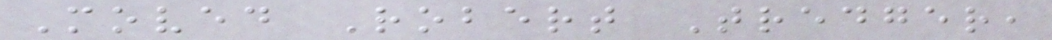Moved Robert Tredger,
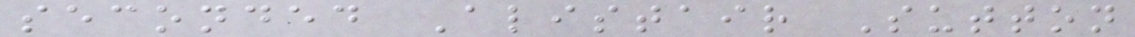seconded Alistair Sutton
